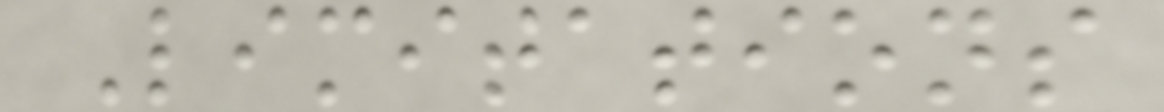Limitations
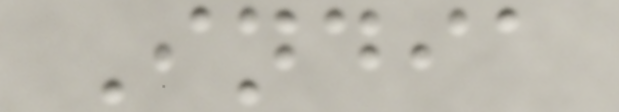India
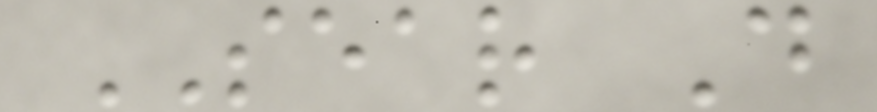SEAR D
